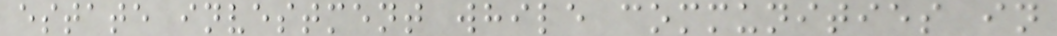estate investment while communities in
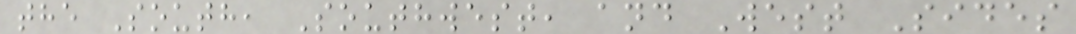the South, Southwest, and West Sides
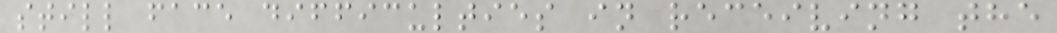still face difficulties in receiving the
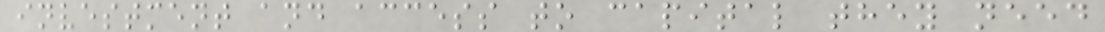investment and access to capital they need
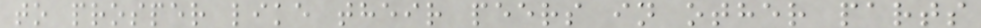to prosper like their peers in other parts
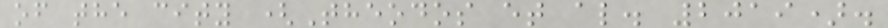of the city (Theodos et al. 2019).
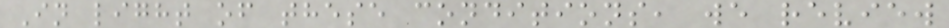In light of these conditions, we review
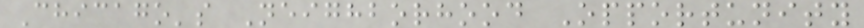Chicago's Neighborhood Opportunity
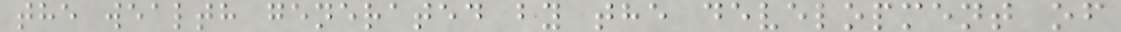the wealth generated by the development of
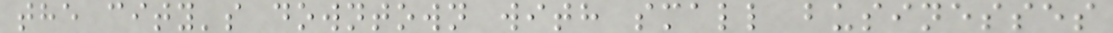the city's downtown with small businesses
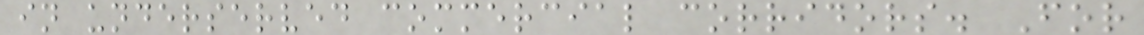in underserved commercial corridors. For
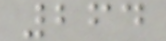264
